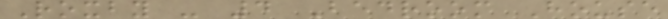Roxby - 4 Bedroom House
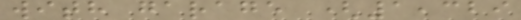with garage (1,329
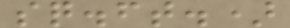sq.ft.)
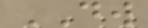DW
